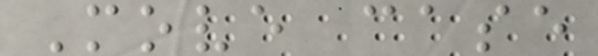Move case
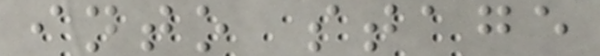into stage
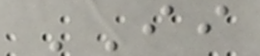II
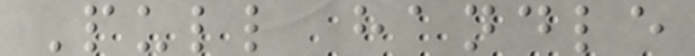Pull handle
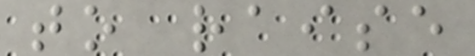to raise
